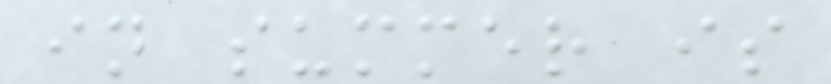in summer is
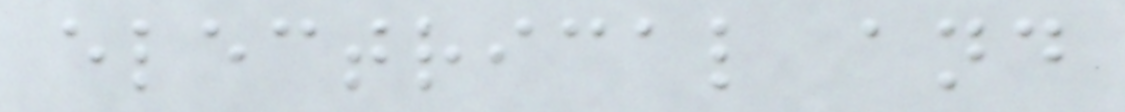electrical and
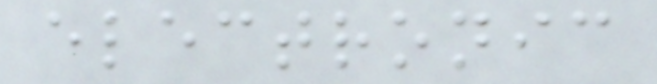electronic
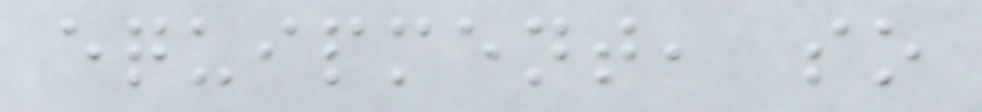equipment, so
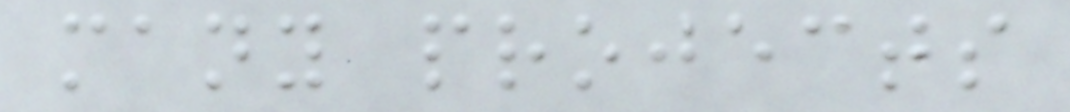many projects
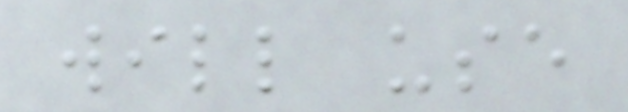will use
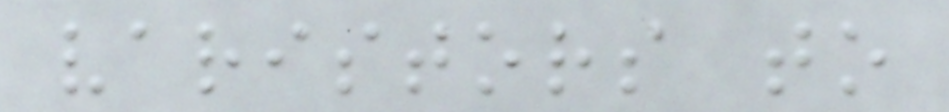varistors to
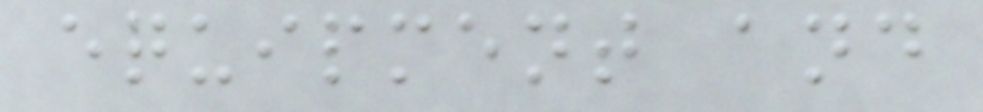equipment and
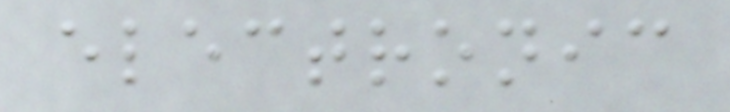electronic
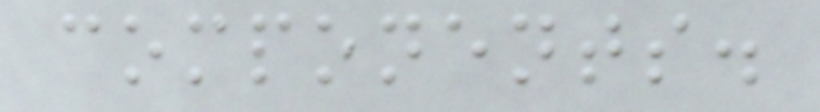components.
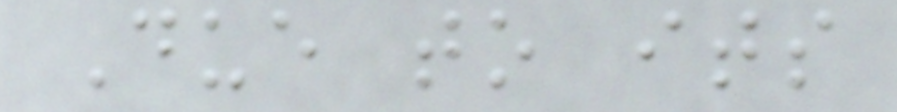Due to its
